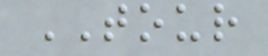TOUR
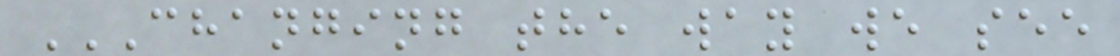CHANGING THE WAY WE SEE
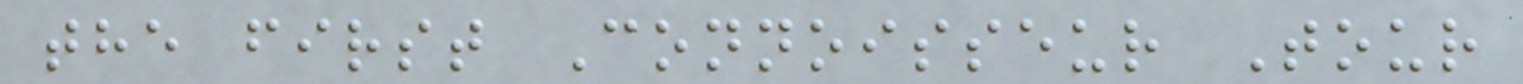the first Connoisseur Tour
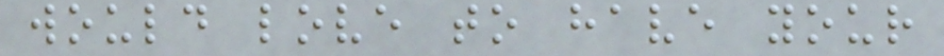would love to have your
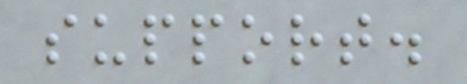support.
